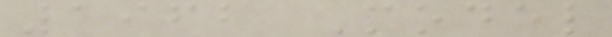1962 Model
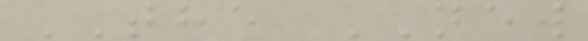THE NEW
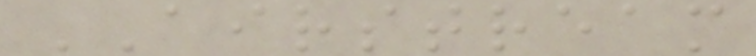AIRSTREAM
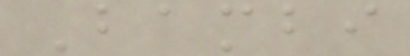Bambi
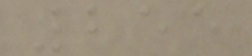255
